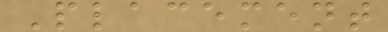Placement
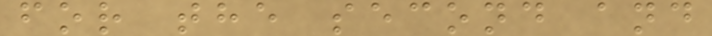for the second and
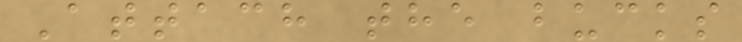Attach the bucks
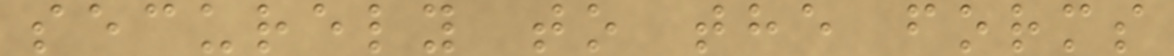securely to the forms
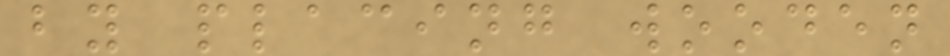by placing wooden
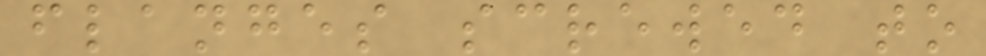flanges screwed to
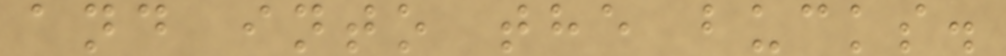and into the bucks.
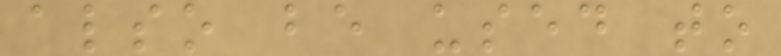also be used to
